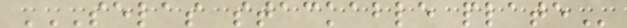SELAS STACKABLE PLATE
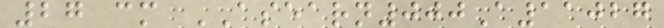27 cm ASEARN000A11027
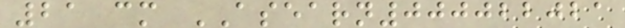21 cm ASEARN000022021
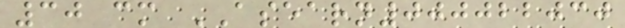30 cm ASEARN000022030
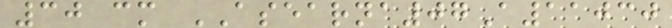30 cm ASEARNA07A11030
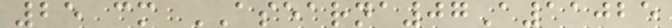25 cm ASEARNA07A11025
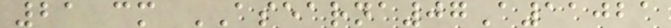21 cm ASEARNA07A11021
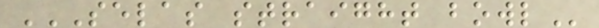SELAS STRAIGHT BOWL
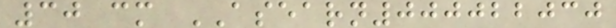30 cm ASEARN000022030
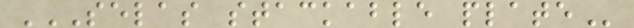SELAS STACKABLE PLATE
